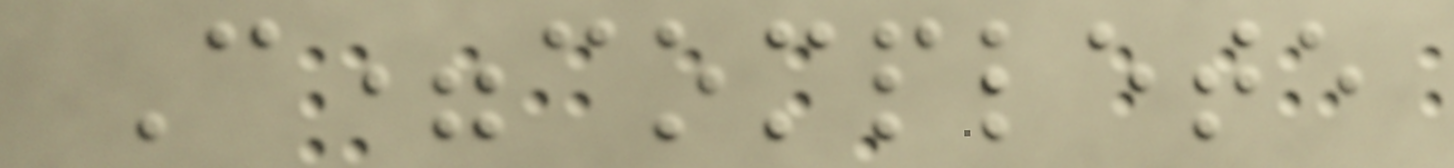C=complete
